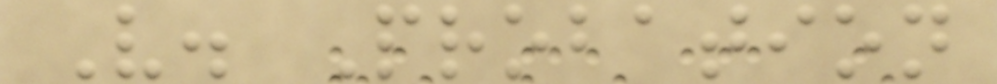V. Probation
